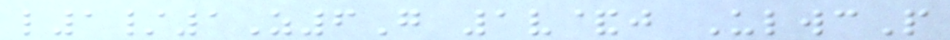l1/1Z6G 1v&j UlwcP
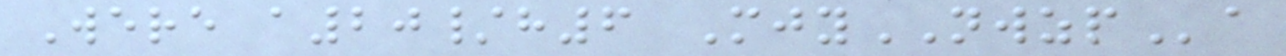Were a20/h6 MjyNWZPa
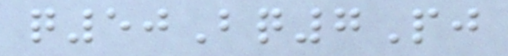q50Bq7Pj
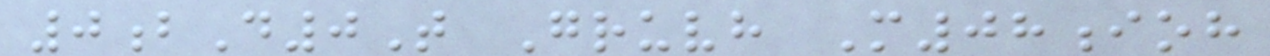0bD0T Gruvh M08ioh
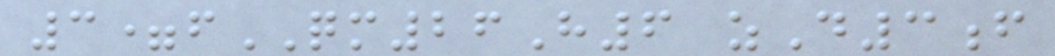3=fQM26H6 zD3f
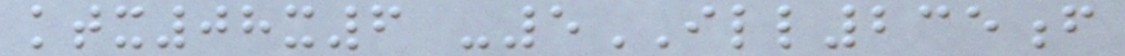ktx08x6 -5ILL235f
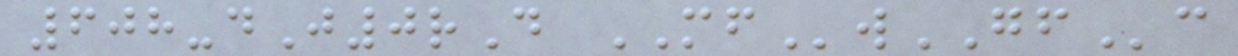608-dJ0rD MFwGFc
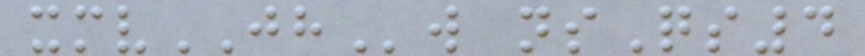xmvJHw nsQs4
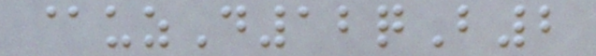@uzD12qB2
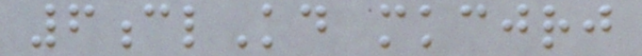6clKd mkcjrj
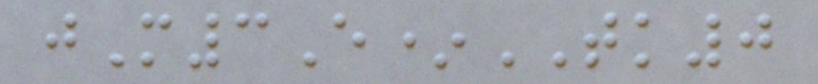jM3E*TK0
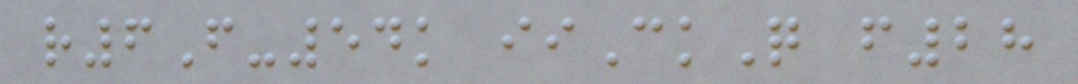r6F-54k iiCkQ f28
